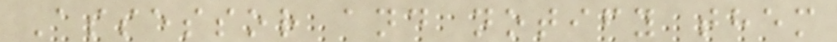Assessor and notify them
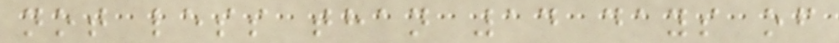not less than 14 days of
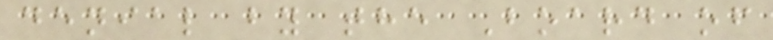denial by the Board of
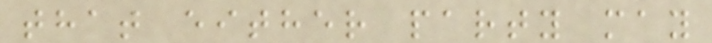that either party may
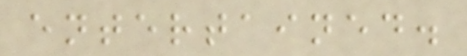entertained.
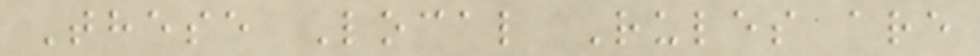These Local Rules are
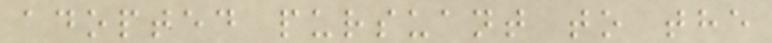adopted pursuant to the
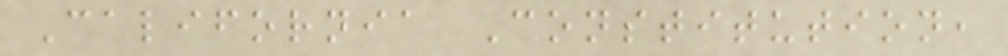California Constitution,
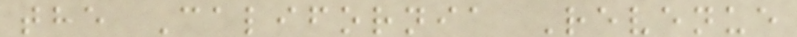the California Revenue
